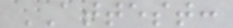ATTEST:
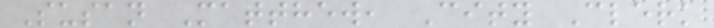Susan Matthew, City Clerk
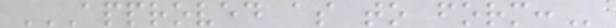APPROVED AS TO FORM:
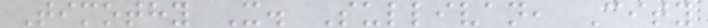Timothy X. Sullivan, City
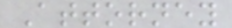Attorney
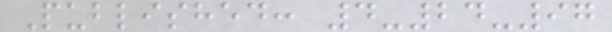Published: 4-24-97
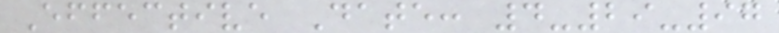Effective Date: 4-29-97
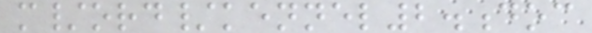m/ord/kennel2.doc
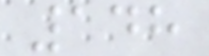148
